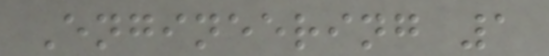Engineering 1
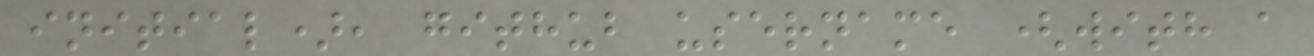initial), github username (with a
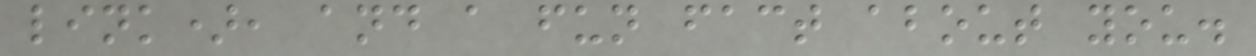link), and a fun fact about you.
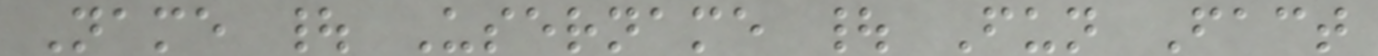Name | Username | Fun Fact
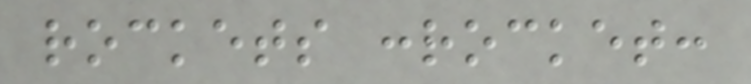rockets :rocket:
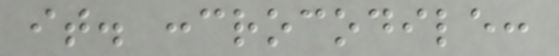it. :crocodile:
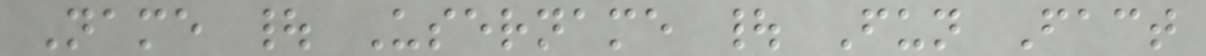Name | Username | Fun Fact
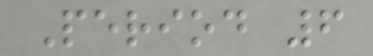Period 6
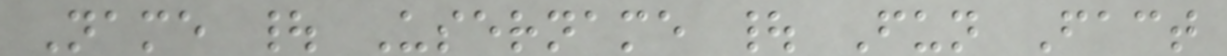Name | Username | Fun Fact
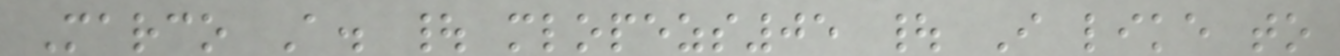Marco A. | mlopezs05 | I like to
